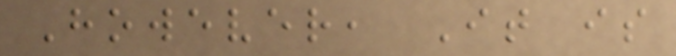However, It is
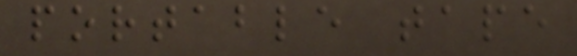portable tape
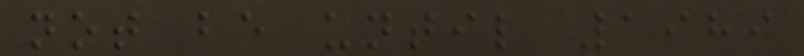not be until 1989
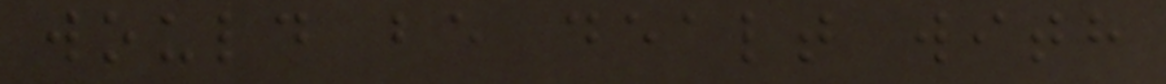would be dealt with
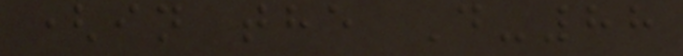(in the D-88
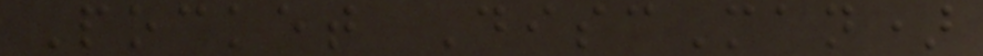Pocket DiscMan)
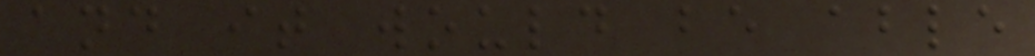and it would be able
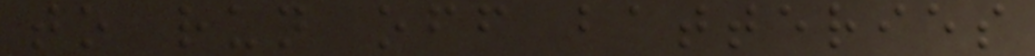to run off batteries
